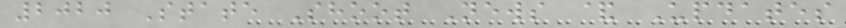2020 State Shoot News & Updates
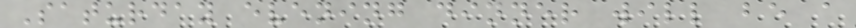Saturday evening dinner will be a
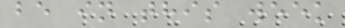be in this week
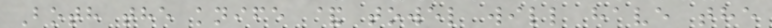Both the knife & towel will have the
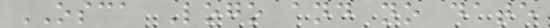OSCA Logo and no date
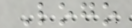Logo
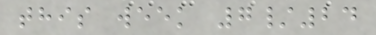this week 7/24
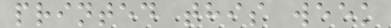printed this week
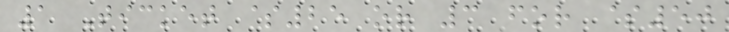1 Ticket $25 or 3 for $50
